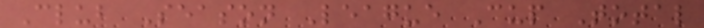Club Season League Cup Total
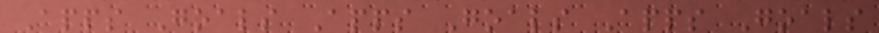Apps Goals Apps Goals Apps Goals
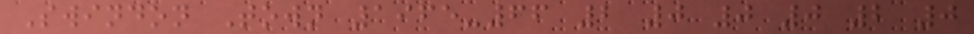Swindon Town 1965-66 2 0 0 0 2 0
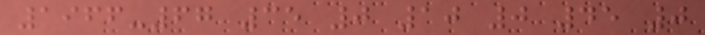1966-67 35 0 10 0 45 0
